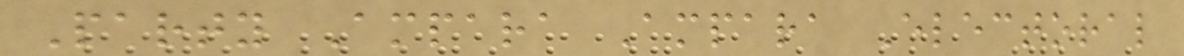Party Ampara Ampara Electoral
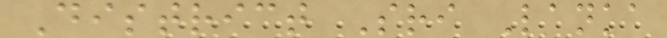District Sri Lanka
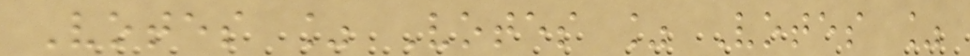Votes % Votes % Votes %
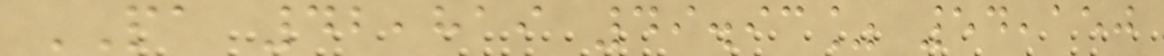PA 42,819 49.93% 54,150
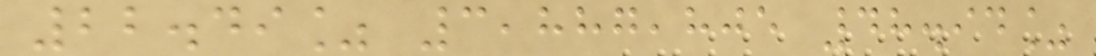22.49% 3,887,805 48.94%
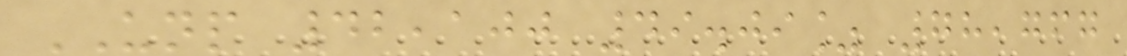UNP 42,100 49.09% 78,767
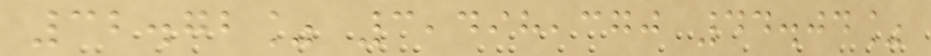32.72% 3,498,370 44.04%
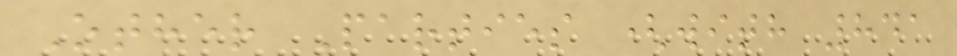Other Parties (with 841
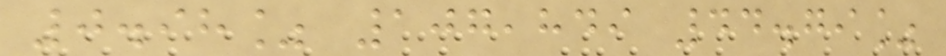0.98% 107,849 44.79%
